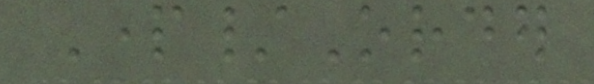Part/Order
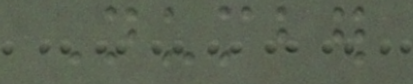Number
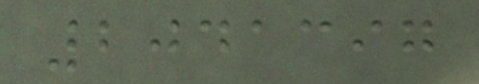2041397
